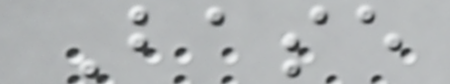Base
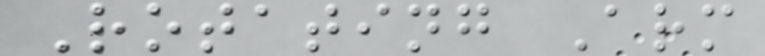Rotating Arm
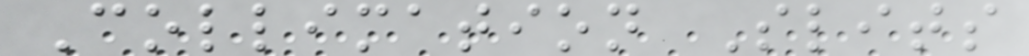Collimation Slits
